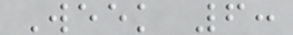Week 6:
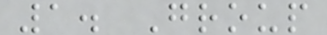1. Group
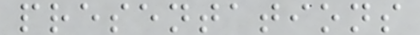presentations
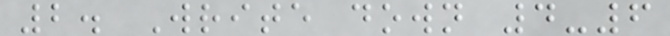2. Write down 4-6
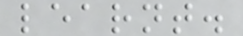learnt.
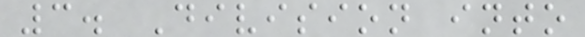3. Division into
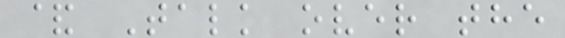& Talk over the
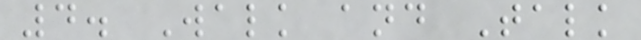4. Walk and Talk
